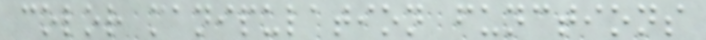color manipulation functions
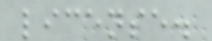license.
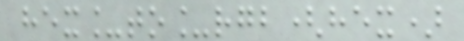hex_to_rgb(hex)
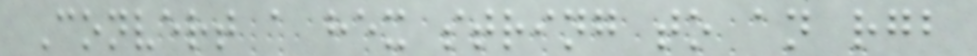Convert a hex string to an rgb
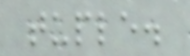tuple.
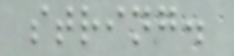string.
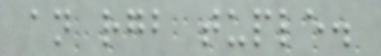an rgb tuple.
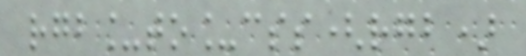rgb_to_css(rgb)
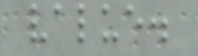value.
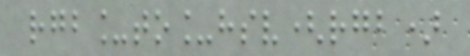rgb_to_hsv(rgb)
